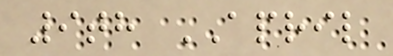9th APRIL
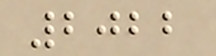2022
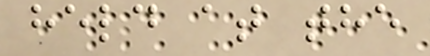held at the
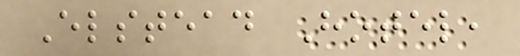Elstead Hotel,
